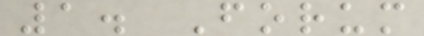1. Forum
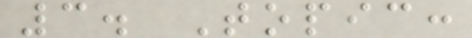3. Topic:
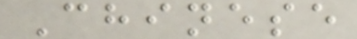Chinese
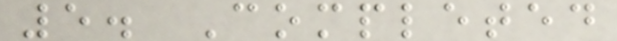5. Completed
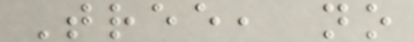Tree, no
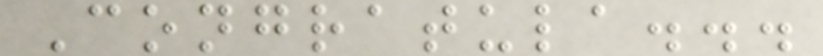Congratula...
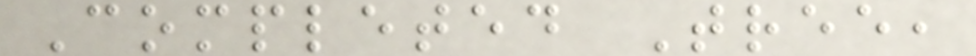Completed Tree,
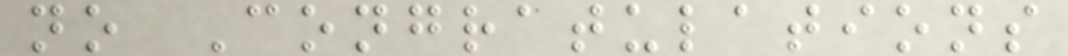no Congratulations
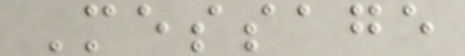Message
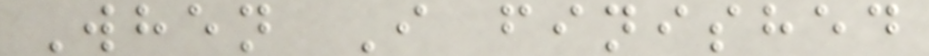When I finished
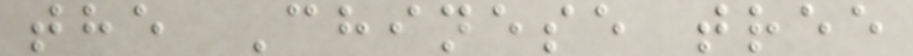the Chinese tree
